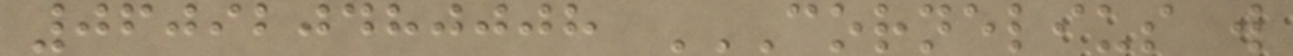060920480008 CORNELIUS W
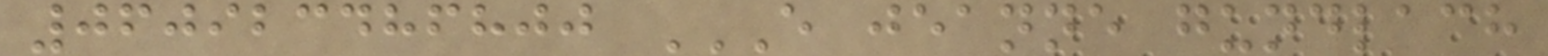060923486800 E JEANNE GUNDLACH
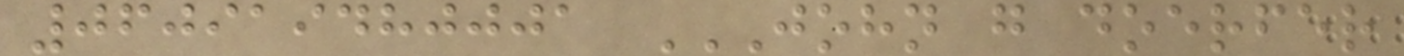060919480001 JOHN G DOERFER
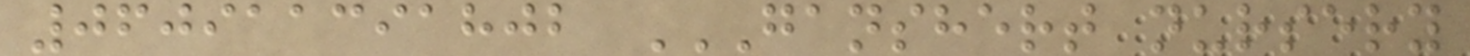060911391802 GANSHERT NURSERY
